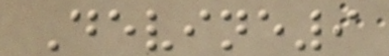Devine9
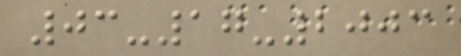03-17-2003
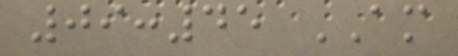09:45 AM
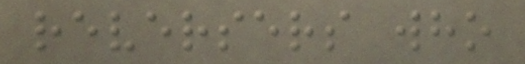reversers who
